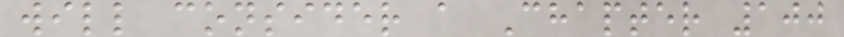will consider a Chapter 100
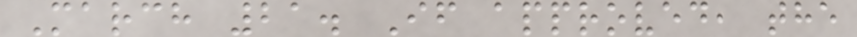March 21. If approved, the
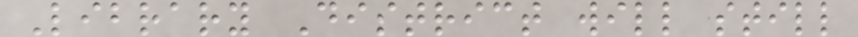Library District will still
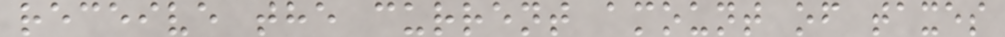receive the current amount of taxes
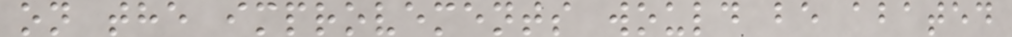on the improvements would be abated
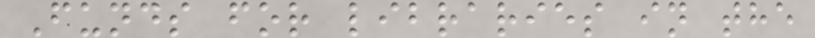Funds for libraries in the
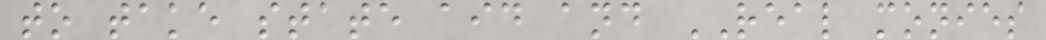to take state aid and REAL monies
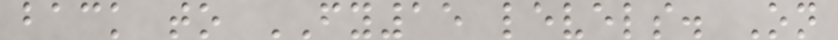back to FY15 levels. On
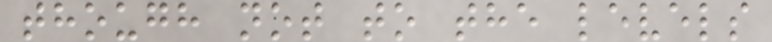though not to the levels
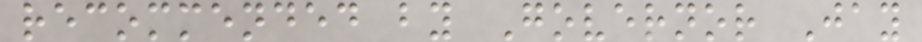recommended by Governor Jay
